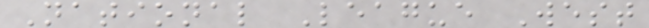National League West
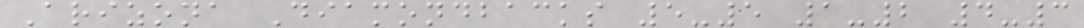Arizona Diamondbacks 5-5 1-2 4-3
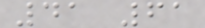41 61
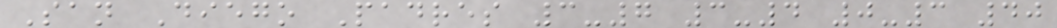San Diego Padres 3-7 3-4 0-3 40
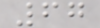67
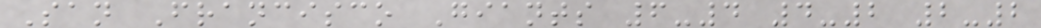San Francisco Giants 6-4 4-2 2-2
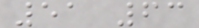51 63
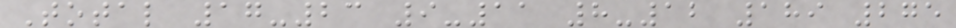Total 17-23 9-11 8-12 189 275
